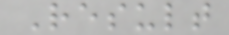Result
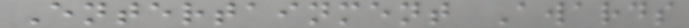Entertainment Awards
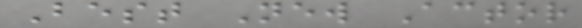Best New Actor
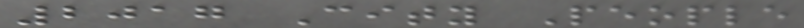2017 City People
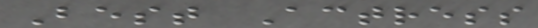Best Actress
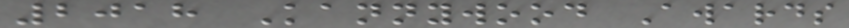2018 Kannywood Awards
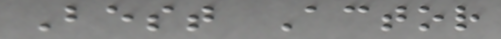Best Actor
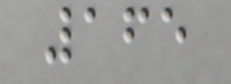165
